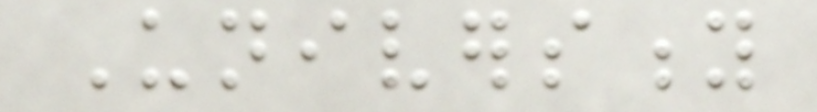University
